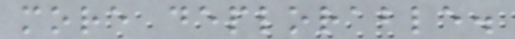more deplorable.
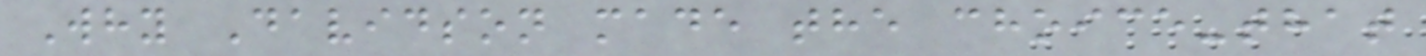Why Davidson made the choice-that
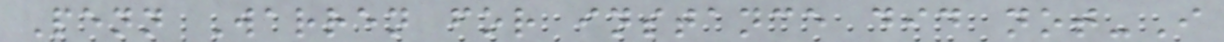Penn Warren for instance did not-I
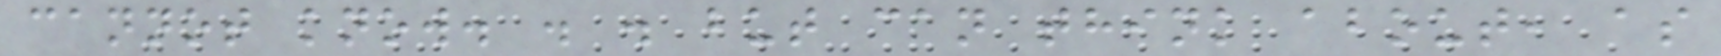cannot know. . . but can think about, as
